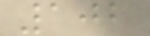102
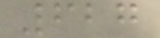627
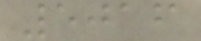5016
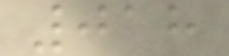018
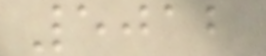5012
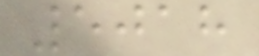5018
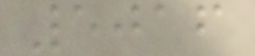5016
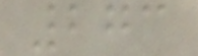273
